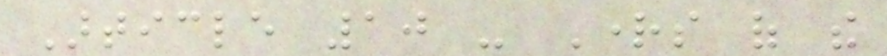Article 10 - Rights of the
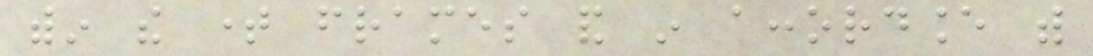within the time frames and in accordance with
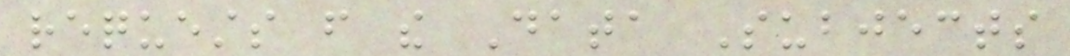requests from the Data Subjects
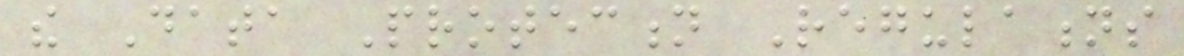the Data Protection Regulations
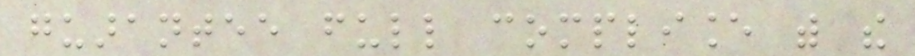guarantee full compliance with the
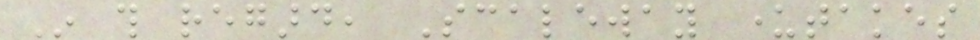In this regard, Scaleway undertakes
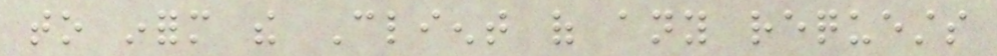to inform the Client of any requests
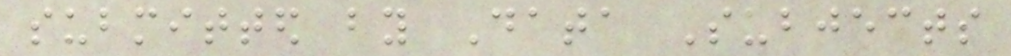submitted by Data Subjects
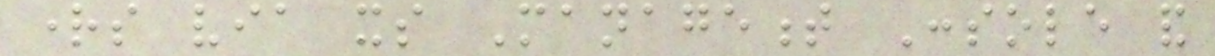rights via its Management Console and
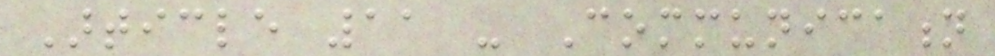Article 11 - Communication
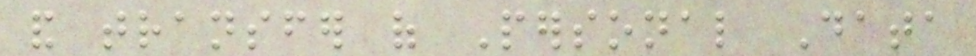and transfer of Personal Data
